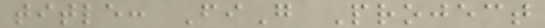title: FiG Project
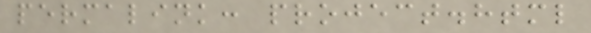permalink: project.html
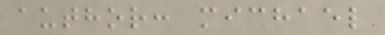author: michael
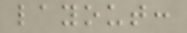layout:
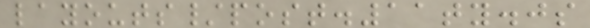layouts/post.11ty.js
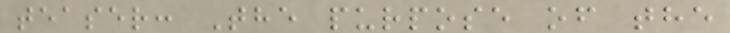teaser: The purpose of the
